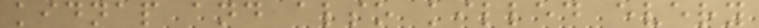kidnap and also killed every
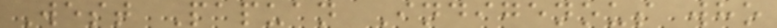West Papuan Indigenous who
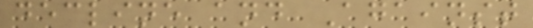decline and Against
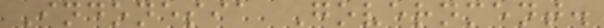Indonesia Government.
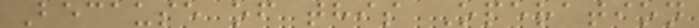Because of this Operation
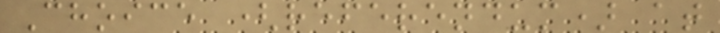Choice (referendum) at
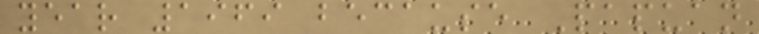year 1969 because Papuan
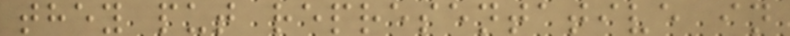they put representative in
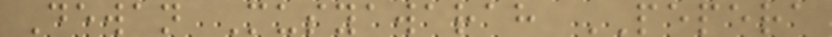Dewan Musyawarah PEPERA
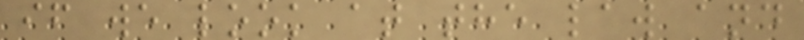if we look at the law and
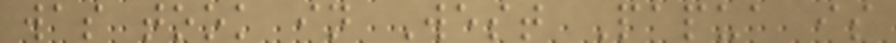was took in West Papua is
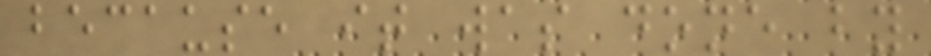because it was done by
